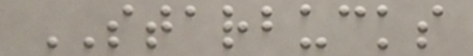STARBUCKS
